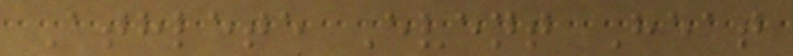Athlete Event Heat
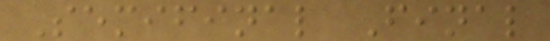Semifinal Final
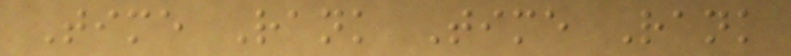Time Rank Time Rank
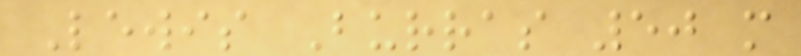Lewis Burras 50 m
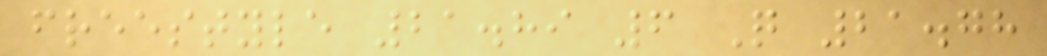freestyle 21.89 6 Q 21.78
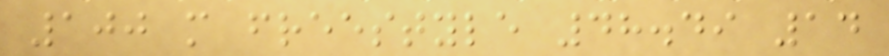100 m freestyle 48.49 14
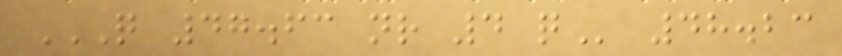Q 47.63 NR 4 Q 48.23
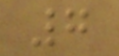7
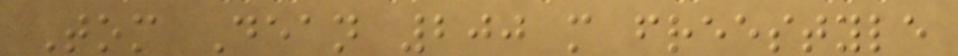Tom Dean 200 m freestyle
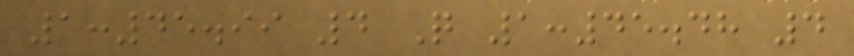1:45.99 4 Q 1:45.48 4
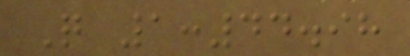Q 1:44.98
